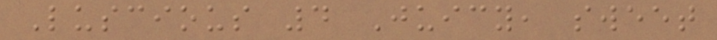Luscious 4 Juicy, sweet
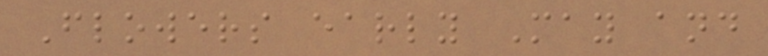Flowers early May and
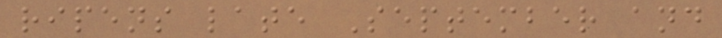ripens late September and
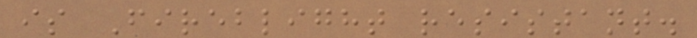is Fireblight resistant.
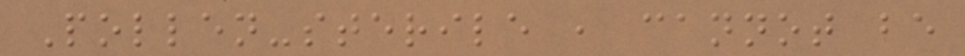Pollen-sterile , cannot be
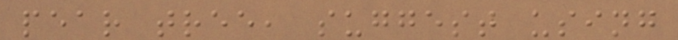pear tree, suggest using
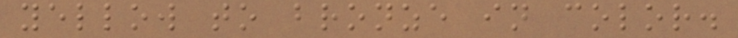yellow to bronze in color.
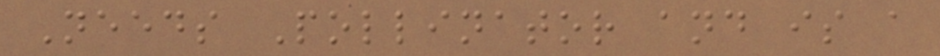Needs Pollinator and is a
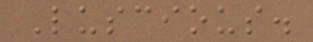Luscious.
